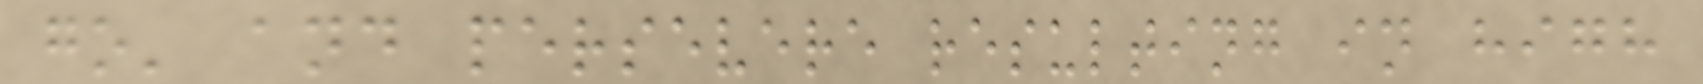go' and persevere resulting in high
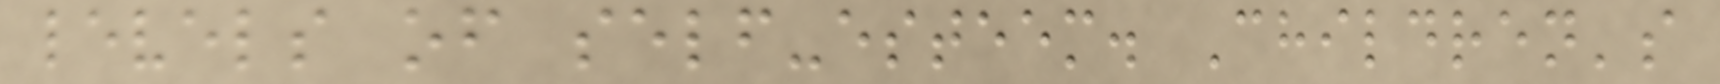levels of self-esteem. Children's
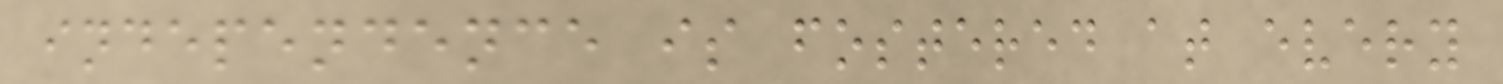independence is fostered at every
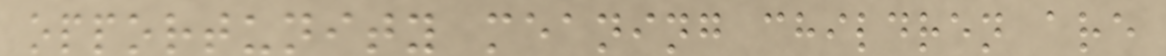opportunity meaning children are
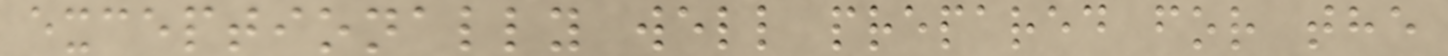exceptionally well prepared for the
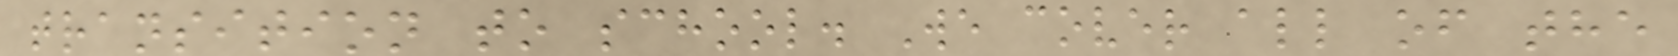transition to school. We cover all of the
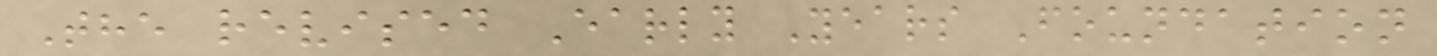The revised Early Years Foundation
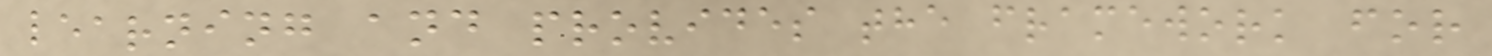learning and provides the framework for
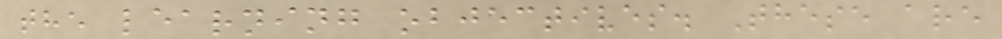the learning objectives. These are
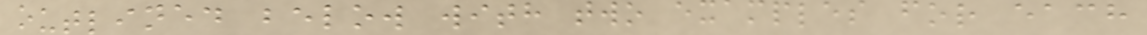outlined below with two examples for each
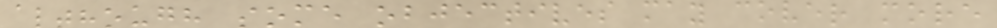although some objectives may cover more
